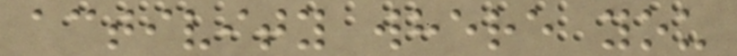activity where you
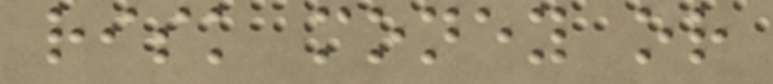risk money or
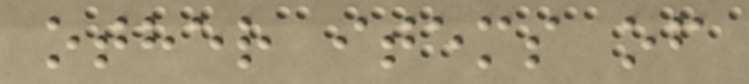other items of
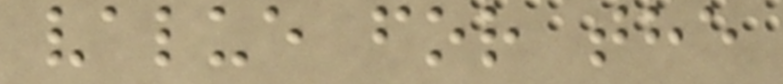value for the
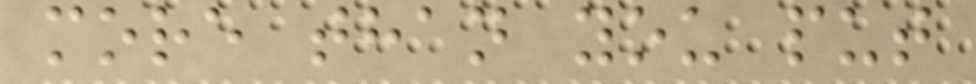more than you put
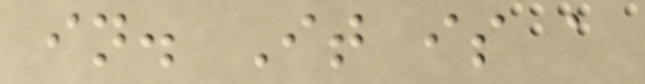in. It is a
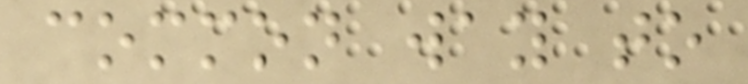common way to
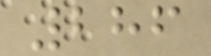286
